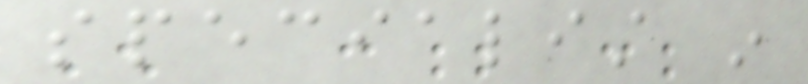specialist in
